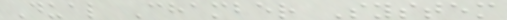Dual Chamber System
